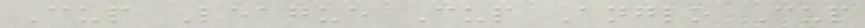Cup League Cup Anglo Cup
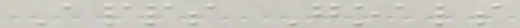Apps Goals
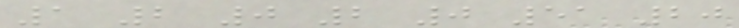1 2 0 2 0 51 20
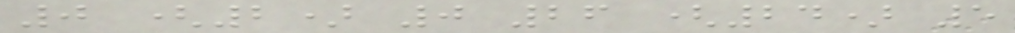0 (2) 0 26 (24) 5
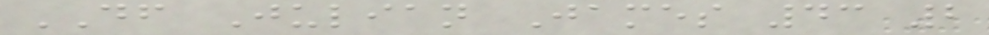DF Julian James 43 2
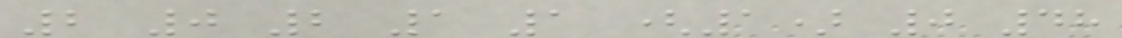2 0 2 1 1 (1) 0 48
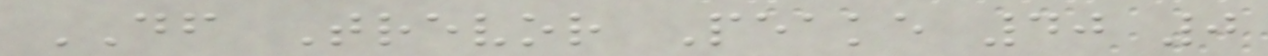DF Trevor Peake 40 0
